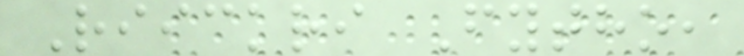Riickri Fytho,
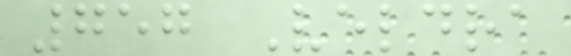757 Veldra
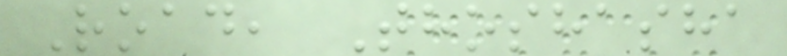Road, Thoshasha
